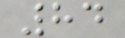84
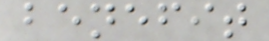benefit
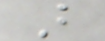B
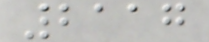2117
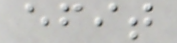efit
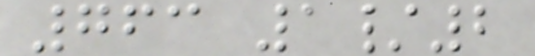763 1/2
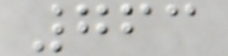763
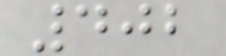402
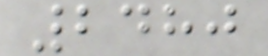2480
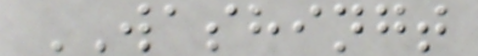WASHINGT
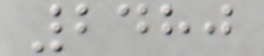2480
